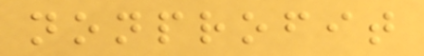nonprofit
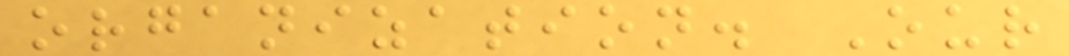organization. Our
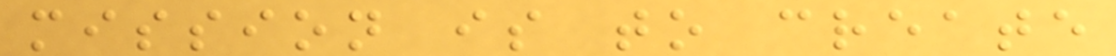mission is to create
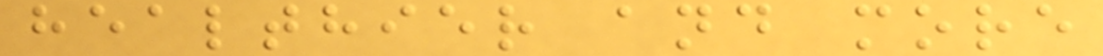healthier and more
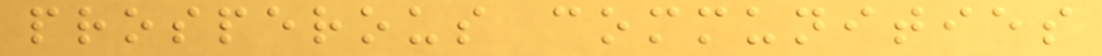prosperous communities
